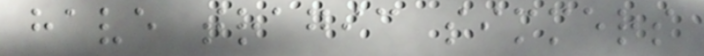have tragic simmers
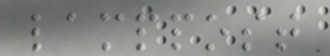lamppost
